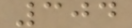304
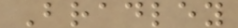Bradley
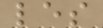les
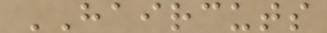HAIRCUTS
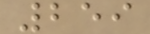259
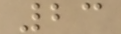23
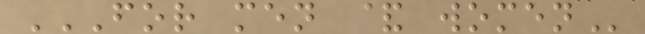FOR MEN & WOMEN
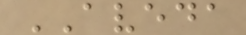AVEDA
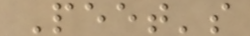Peet's
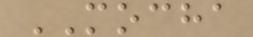MOCHA
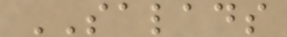SALADS
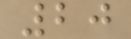20
